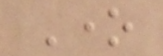One
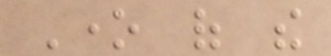One of the
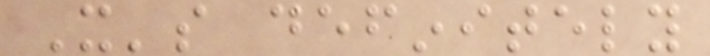It's definitely
